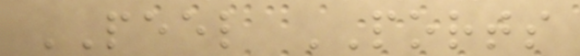PEEL PORTS
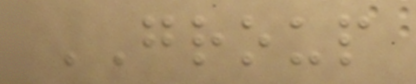GROUP
